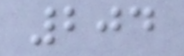204
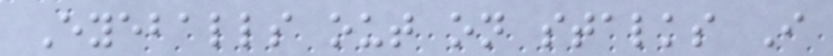Eyeballs out on stalks I
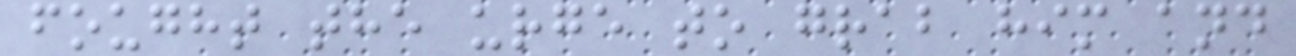fought the urge to grab him and
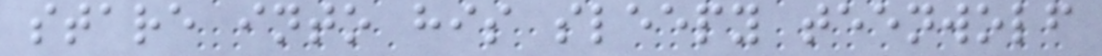stare into his sleepy teenwolf
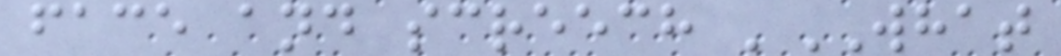face and screech 'WHAT
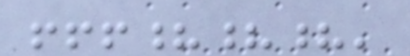!!!???'
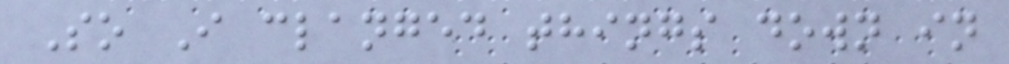So I clanged things down in
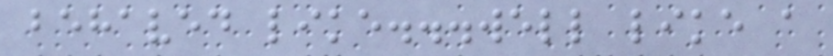behaved like...well like a
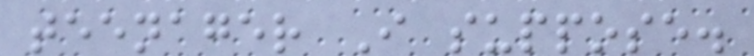teenager I suppose.
